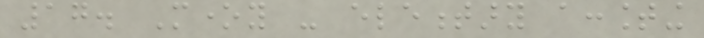17. Money - elementary accounting
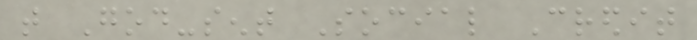that God-sent Social Credit
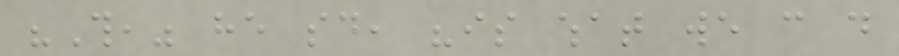"This," he said, "is what we can do
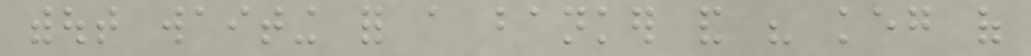without waiting for a banker and his keg of
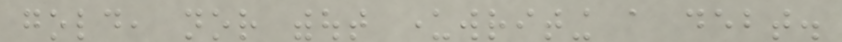gold, nor without underwriting a debt.
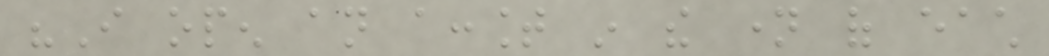"I open an account in the name of each
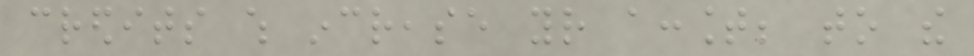credits which increase your account; to the
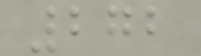272
